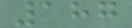187
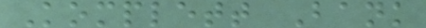Komplett Bank
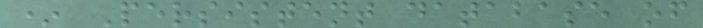* Persistent database of
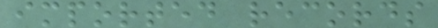imported records
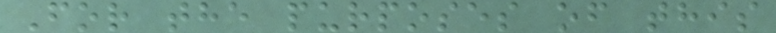For the purposes of this
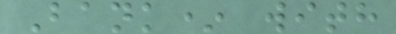Bank* with
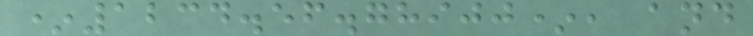*1234.56.78900*, and
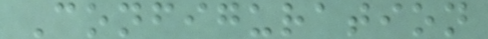Configuration
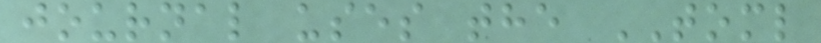journal uses the TOML
